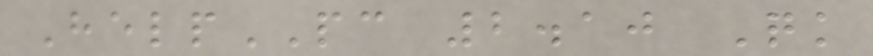HelpPC 2.10 Quick
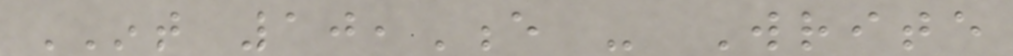INT 10,E - Write
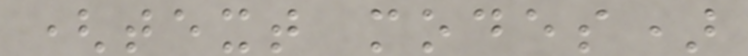(text modes)
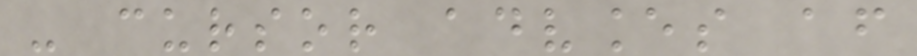- cursor advances after
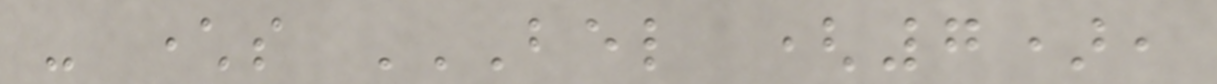- characters BEL (7),
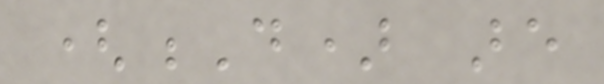(D) are
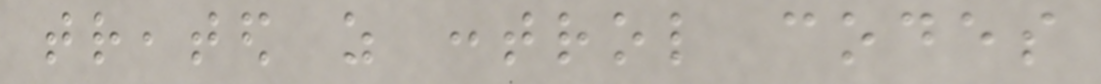treated as control codes
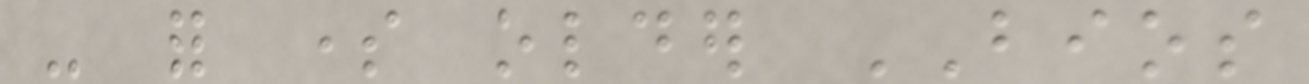- for some older BIOS
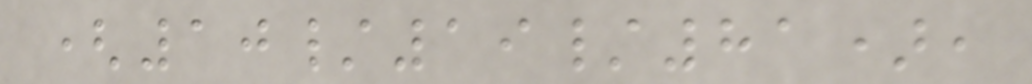(10/19/81),
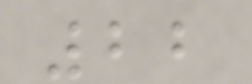22
